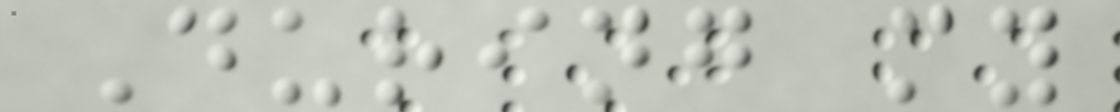During my
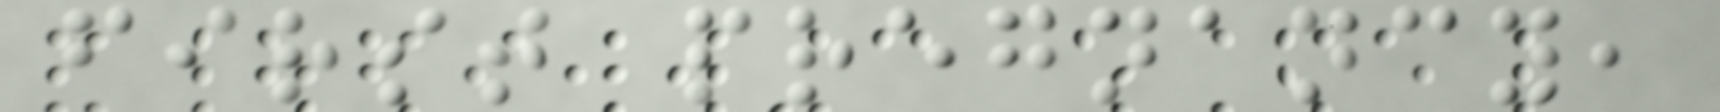first pregnancy,
